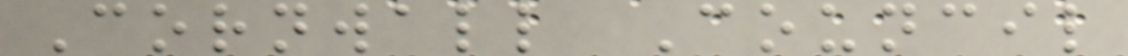Cornwall Council
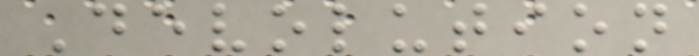Devolution
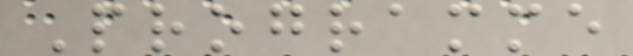Programme
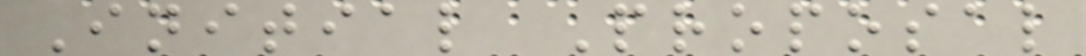Initial Proposal
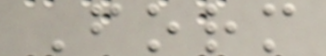Form
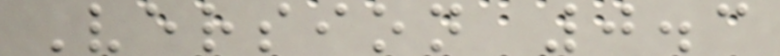Version 0.3
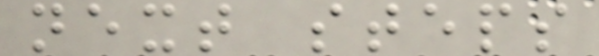next steps
